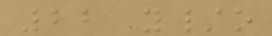22 y/o
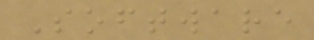Software
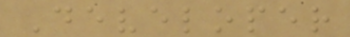Developer
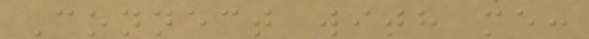Connect with me:
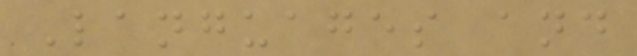Languages and
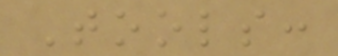Tools:
